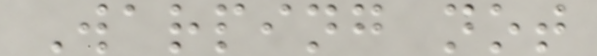Warping not
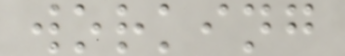working
